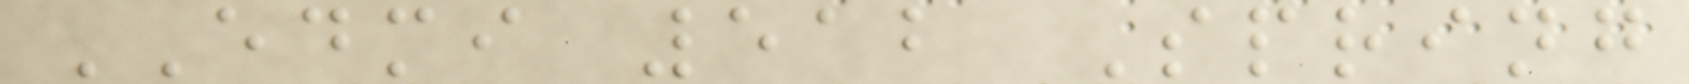EDMI 512 Spring
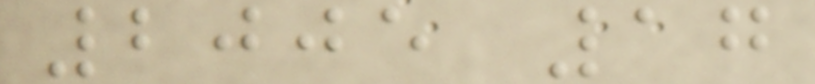2005 17
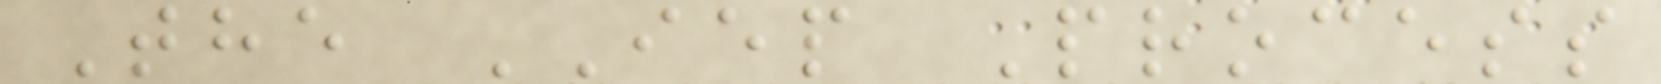The IEP Process
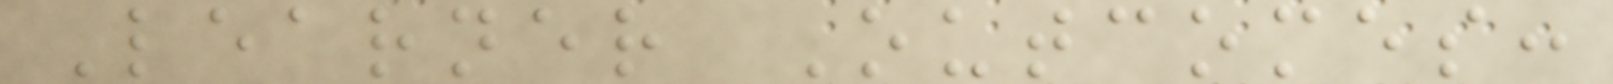Learner Outcomes:
